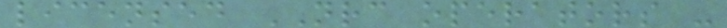licensed NRC operators -
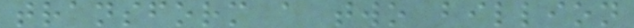transform a two billion
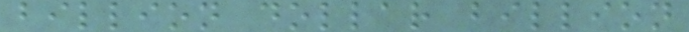billion dollar billion
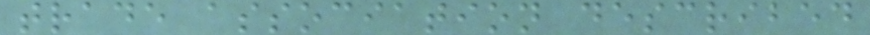trade association described
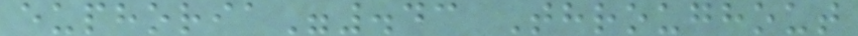euphoria".43 Throughout
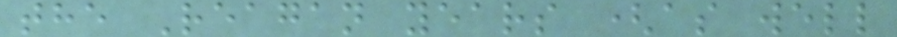the Reagan years (as well
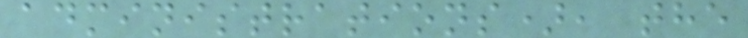administrations), the
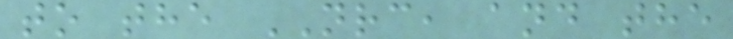to the NRC, and the
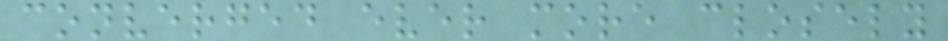converged ever more closely
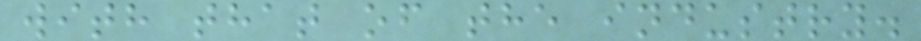with that of the industry.
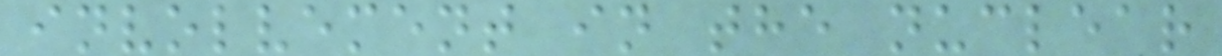involvement in the nuclear
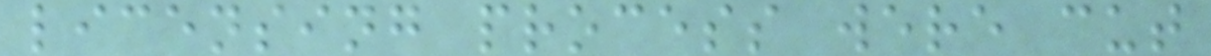licensing process were cut
